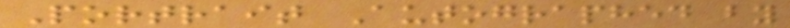Portrait Autographed by
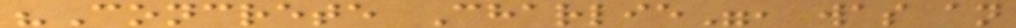"Concrete Charlie", was an
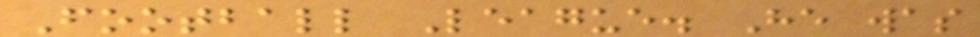Football League. He was
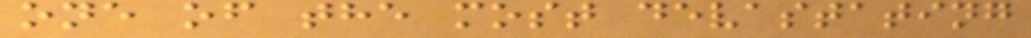one of the most devastating
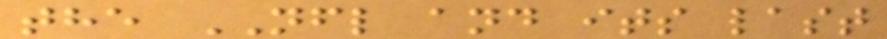the NFL and its last
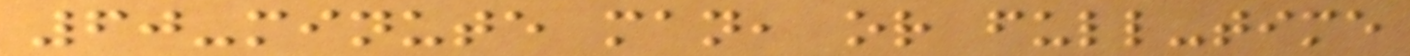60-minute man, or full-time
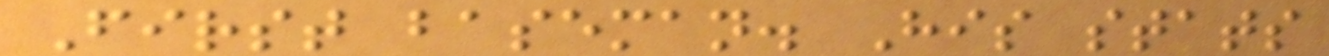First baseman. His stats
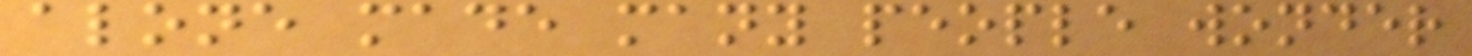alone made many people wonder
